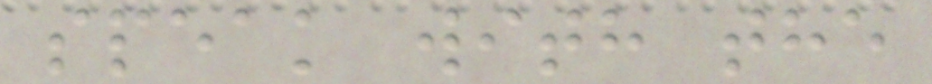speak with the
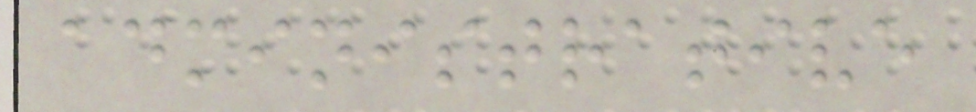administrative
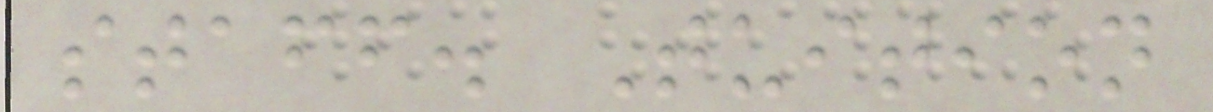staff. Tuition
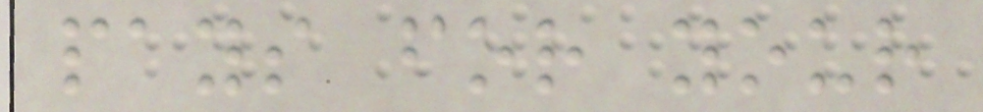pays for your
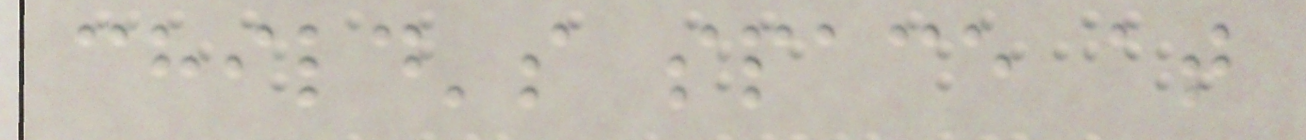child's space at
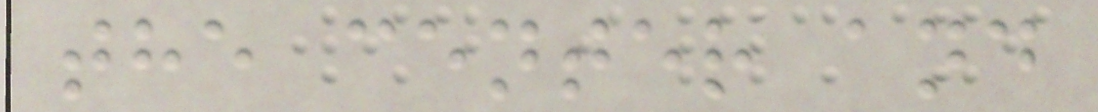the center and
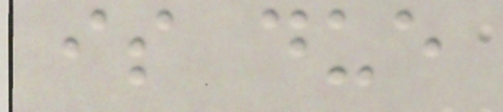is due
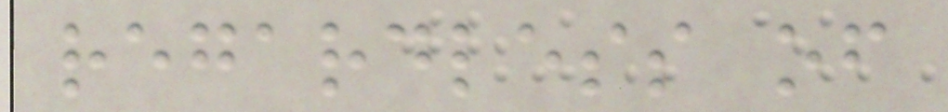regardless of
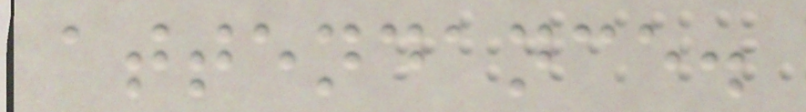attendance.
